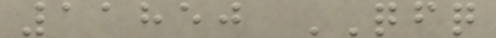11850 QFQ
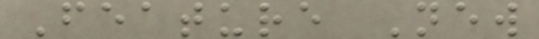Feature New
